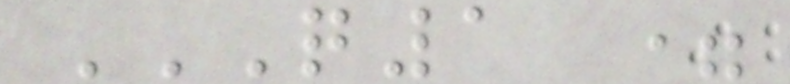Q1 =
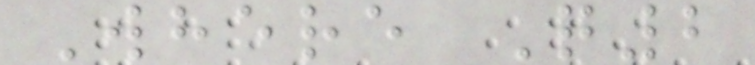Where Q2
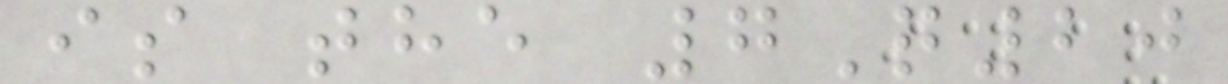is the 7Q20
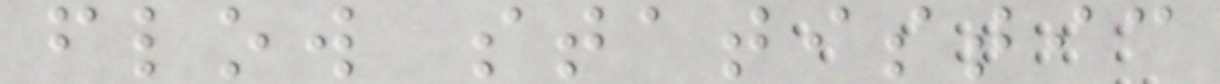flow statistic
